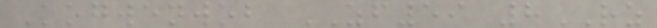Kogwenwob ZF59 8RZ
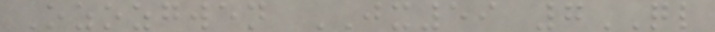Ozozgwen JX59 7QL
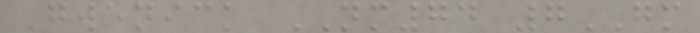Gwenick NM74 7GM
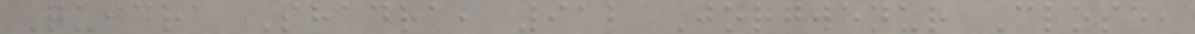Quidra Shadra, 912 Jorgwenur Close,
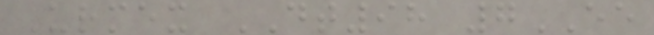Urmex DT98 7EE
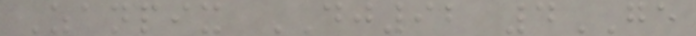Zanpix DJ92 4GE
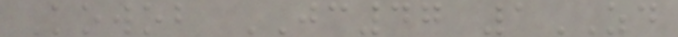Kowob JC47 1ZD
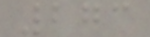273
